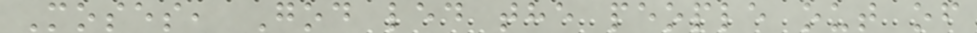Moses, God led the people out of
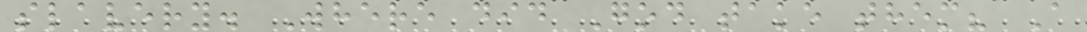slavery. Where did God take them? A
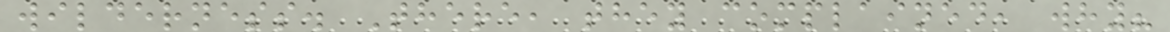wilderness. There, they complained, why?
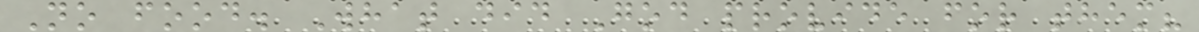No food. What did God provide for them?
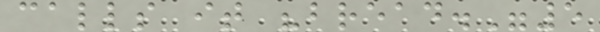calls it "bread."5
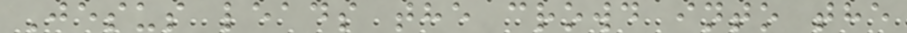Jesus leads the crowd into the
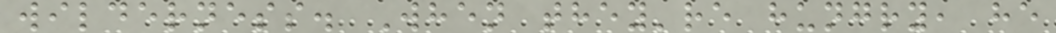wilderness. When they're hungry, he
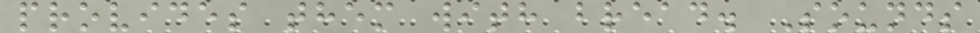provides them with bread. Sounds
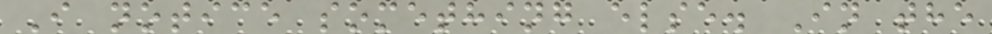I notice something else. In the
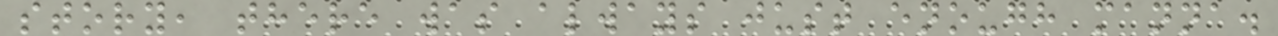story, there was always just enough manna.
